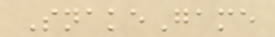SnakeGame
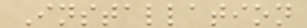Installation
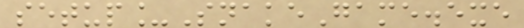setup_SnakeGame.exe
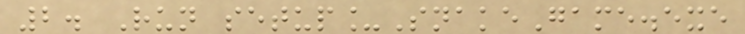2. Run setup_SnakeGame.exe
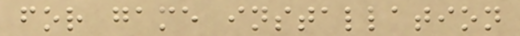for game installation
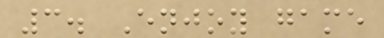3. Enjoy game
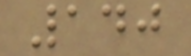140
